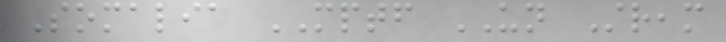Somalia MPTF UN Stream
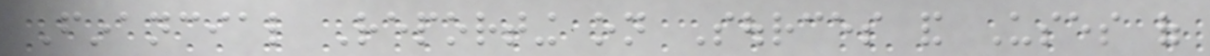Financial Reporting on Sources and Uses of
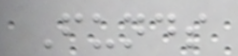Funds
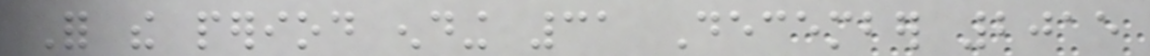For the period ending 31 December 2015
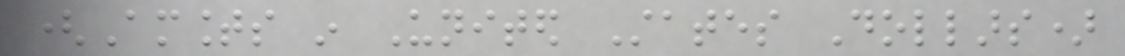(Amounts in United States Dollars)
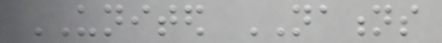UNITED NATIONS
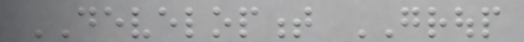DEVELOPMENT GROUP
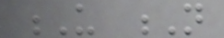U N
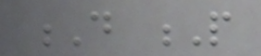D P
